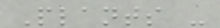Plants -
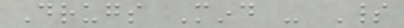Drugs Mind - Spirit
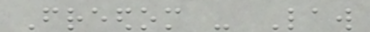Freedom - Law
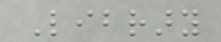Library
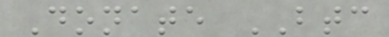Donate BTC
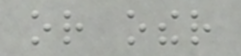or other
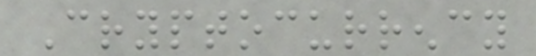Cryptocurrency
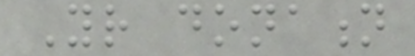Your donation
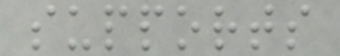supports
